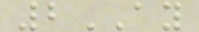2AY
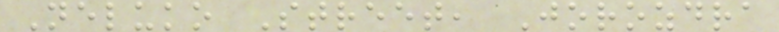Neluko Street, Jorozdra
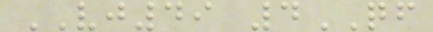VJ49 4QF
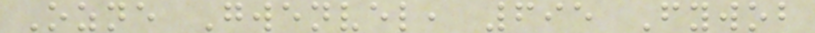Ozne Gwenvel, 695 Fywob
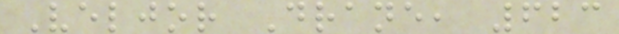Veljor Drane, 623
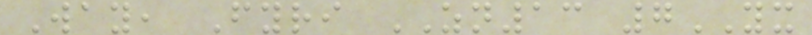Way, Fyri ZN13 7YX
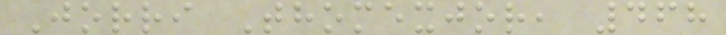Jorri Thomexjor, 468
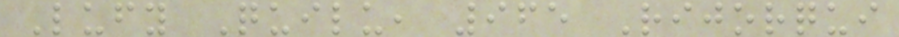Lufy Quilu, 965 Rijorqui
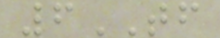6TF
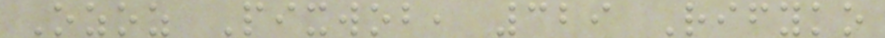Ozoz Pixwob, 329 Rifyko
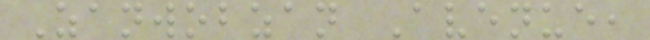Zanwobzan Avenue,
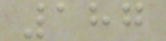187
